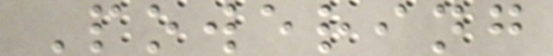Powering
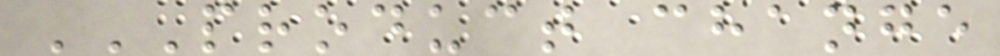PRODUCT CHANGE
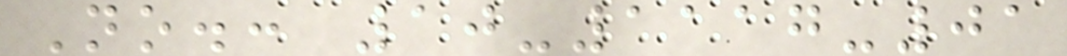No.: 10-1117-01
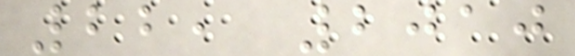22, 2010
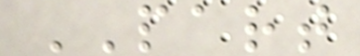PART
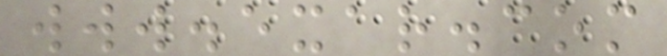www.exar.com
